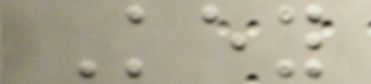Key
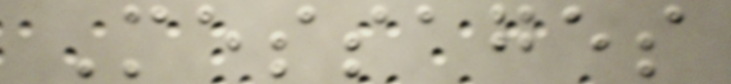Messages
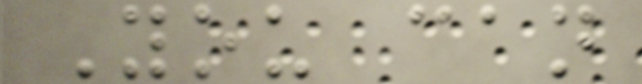You can
